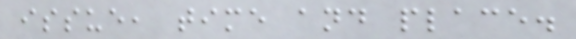issue, time and place.
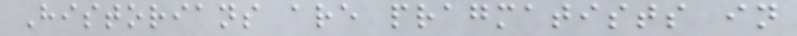Historians are pragmatists in
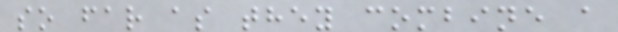so far as they combine a
